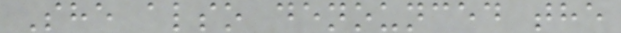She also denounced the
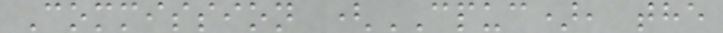Commission (CPUC), the
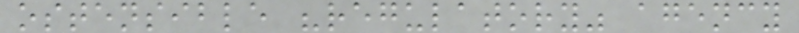ostensible "regulatory" agency
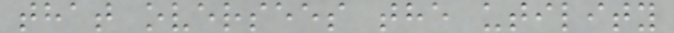that oversees the utility
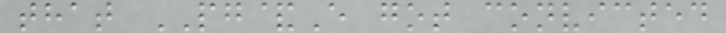that PG&E got convicted
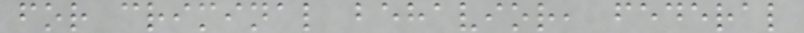for criminal behavior, federal
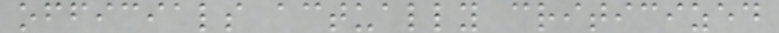officials actually criticized
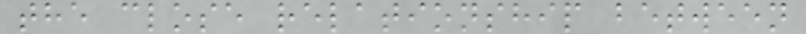the close relationship between
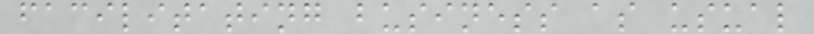facilitating business as usual
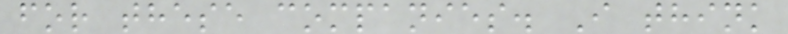for these companies. I think
